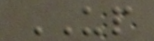UP
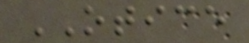OTICE
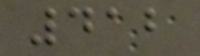412
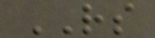RS
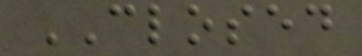CLOSED
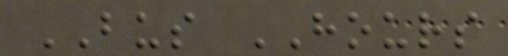BUS HOURS
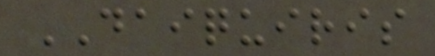DAIQUIRIS
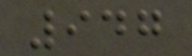947
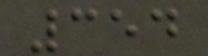354
